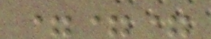===
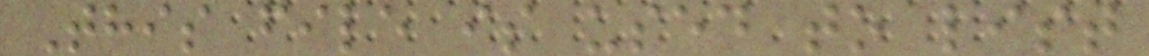This file is used to list
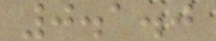0.1.0
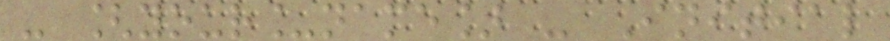- [your_name] - Initial
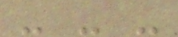- - -
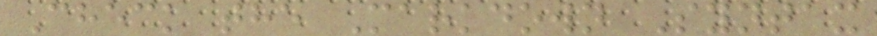Check the Markdown Syntax
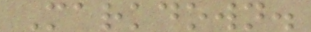Markdown.
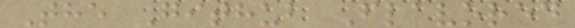The Github Flavored
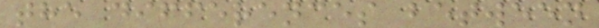the differences between
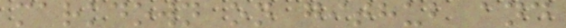markdown on github and
